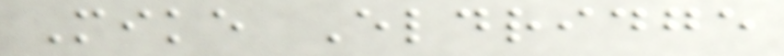Mike Eldridge
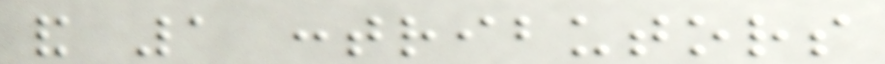and 1 contributors
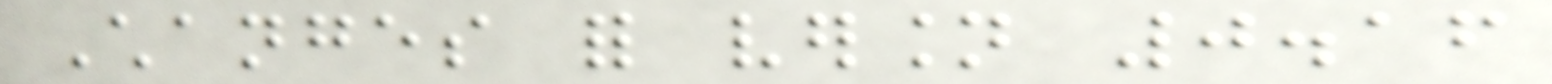Changes for version 0.16
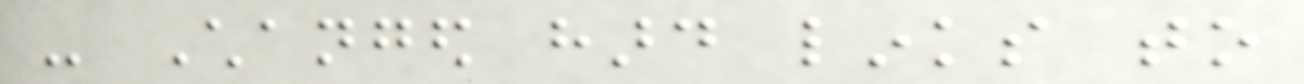- Changed hard links to
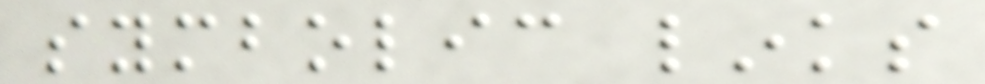symbolic links
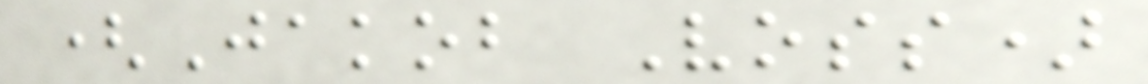(Jakob Voss)
